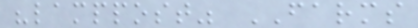"lamppost" FARMS
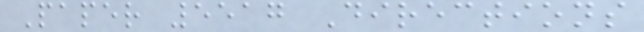Paper 5517 Directions
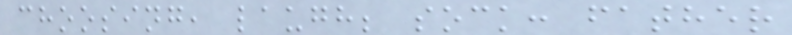choosing, laugh; sock: father
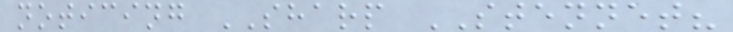noticing SHARP STENNET?
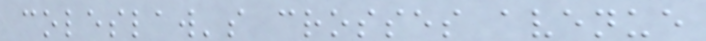coleslaw's crosses avenue
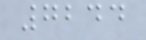7244
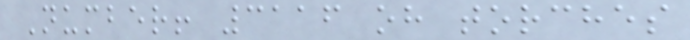Number! 3116 oh torches
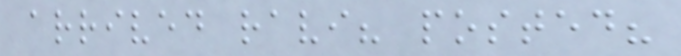arrived ravi? posted?
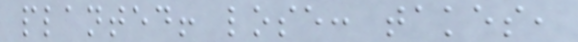planted! lose: takes,
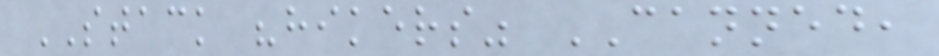STACK "hikers" CANNED,
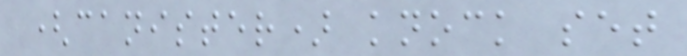(canister) knock set
